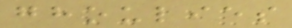ghoulies
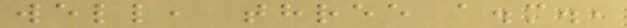well, three a.m.,
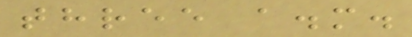three a.m.
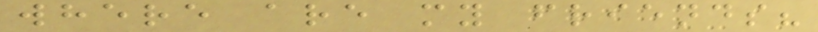where are my friends?
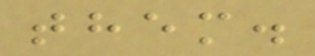them.
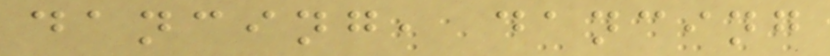dancing, dancing
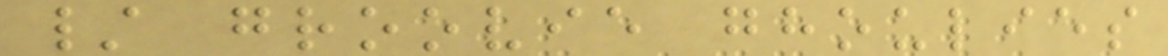/ groovie ghoulies
